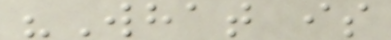"What is
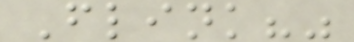Flink?"
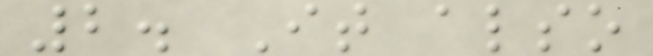2. It also
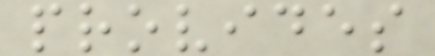provides
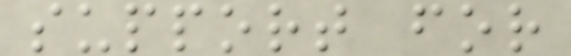support for
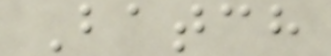Batch
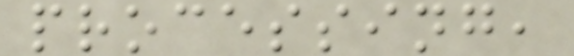processing,
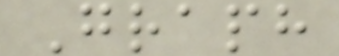Graph
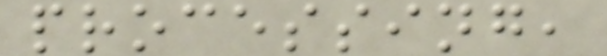processing,
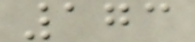173
